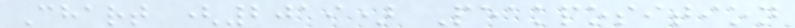Chart (2019) Peakposition
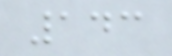143
